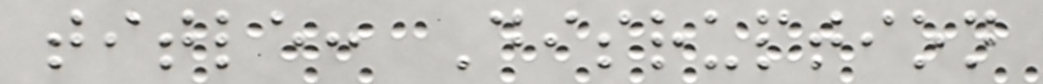title: Disruption
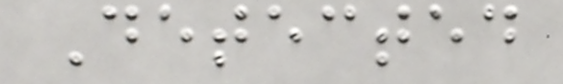Detected
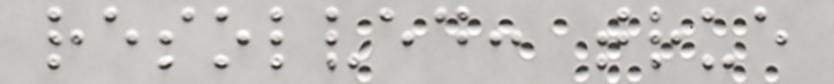resolved: true
